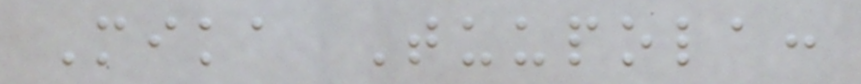Mika Tuupola:
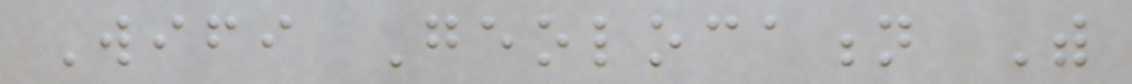Wifi Geolocation With
